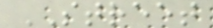STREET
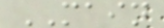MAIN
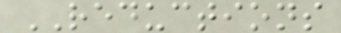REDUCTIONS
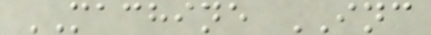MACHINE INC
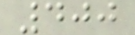400
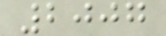2007
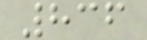836
